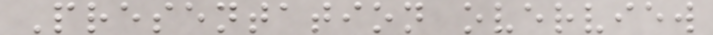Presentation overview
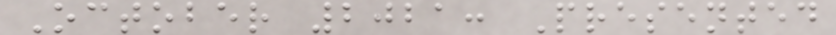October 2021: Presented
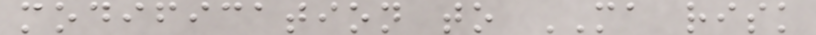modification to MA risk
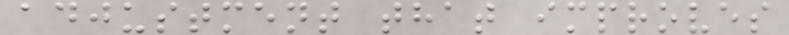adjustment that improves
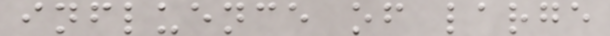influence of large
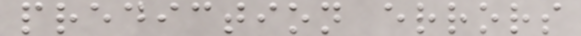prediction errors
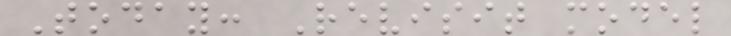Today: Revisit model
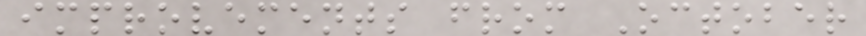improvements from October
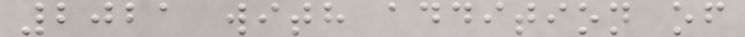2021 with addition of
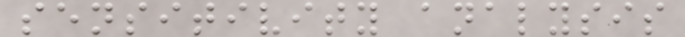sensitivity analysis
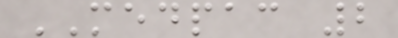MEDPAC 2
